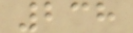238
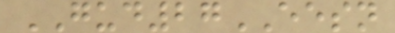GUD27EESN
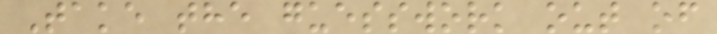Take the guesswork out of
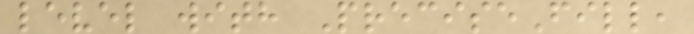level with PreciseFill,
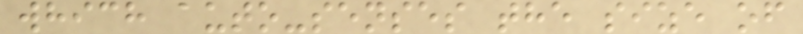which auto-senses the size of
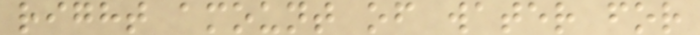right amount of water for
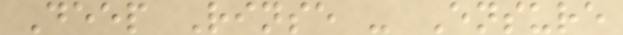Deep Rinse - Ensure
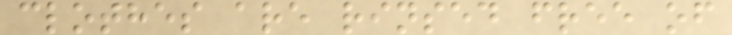clothes are rinsed free of
